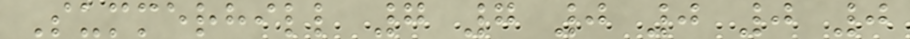Summerhill 7 7 0 0 0 0
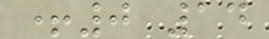+0 14
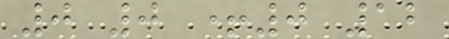0 0 +0 12
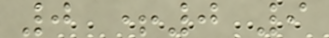0 +0 9
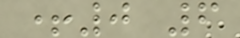+0 6
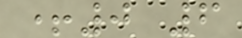+0 6
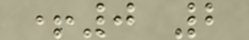+0 2
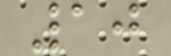10
